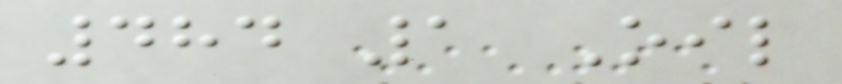484 1 Oil
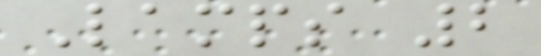Lamps 2
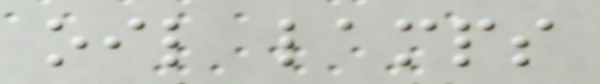oil lamps
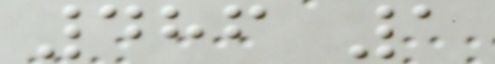486 1
